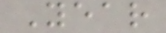Year
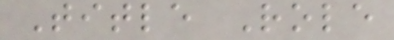Title Role
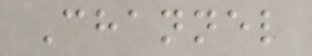Channel
